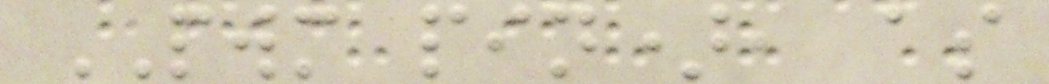PWM pin), as
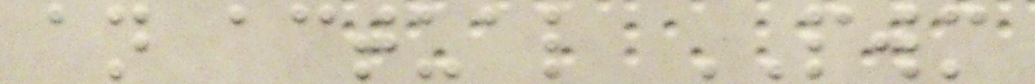an actual PWM
